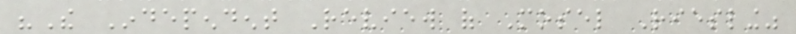"The Independent Review of Mosel Riesling"
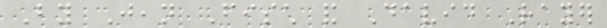By Jean Fisch and David Rayer
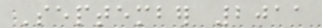September 2011
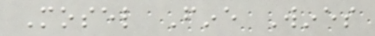Mosel Fine Wines
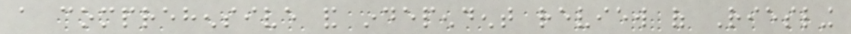a comprehensive and independent review of Riesling
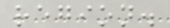region.
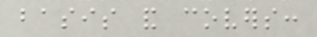basis and covers:
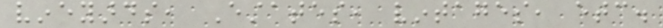vineyards, Estates, vintages, etc.
